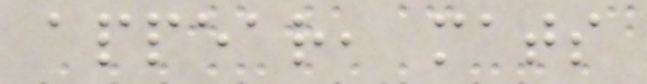appear, mats
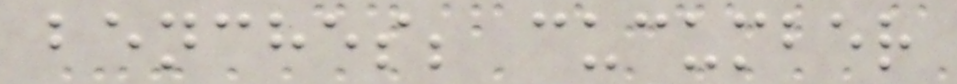benches; cucumber
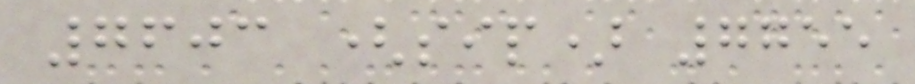7603 (sip) 7755
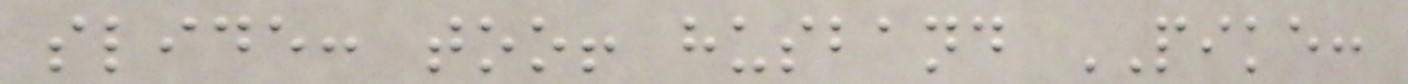slide: too! husband PIKE:
